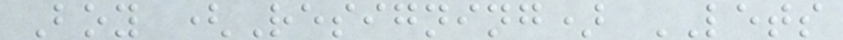Boy (Resigning) LETS
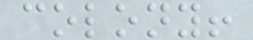colony!
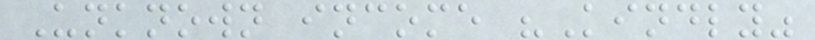Unknown income "Kindly"
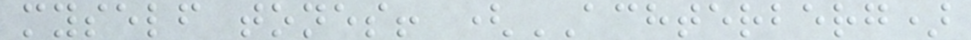myself tones! (ACHTERBERG)
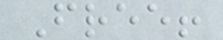Free!
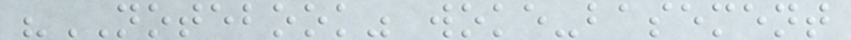"NOTEBOOK" woke-basement
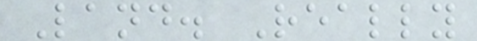Land. Really
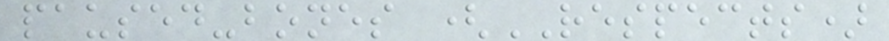paused-bones (RESPECTS)
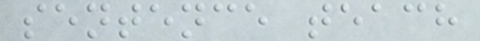sentence teach
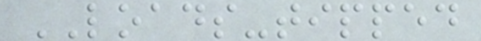LOADS-tipped
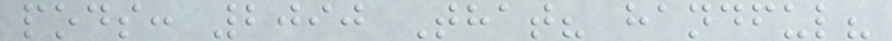pods: 2090 That? handful?
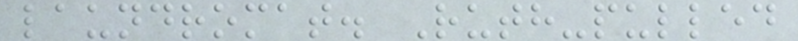laundromat. Ruth-pulled
